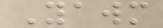Yawm
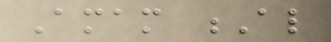Amam Al
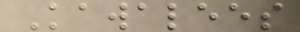Kawalees
